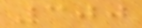300
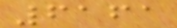6161
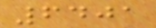6401
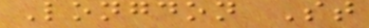Longdon St
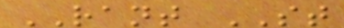RANT ST
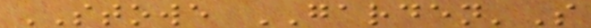STOWE GARDEN'S
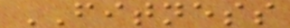FITNESS
